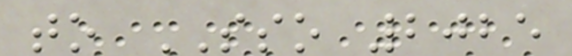to SSO 2025
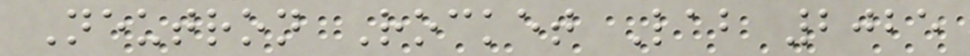Neutron Rocket Lab 2025
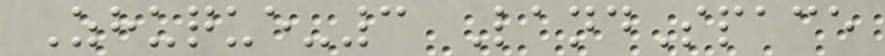Zhuque-3 LandSpace
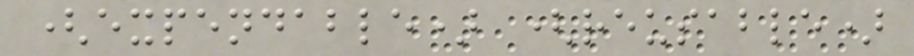(expendable) (reusable)
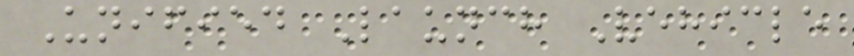Unified Launch Vehicle
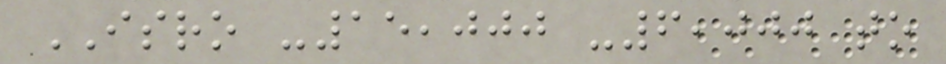ISRO -15,000 -6,000 to
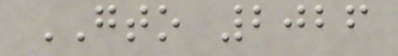GTO 2026
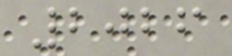2026
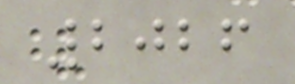2026
